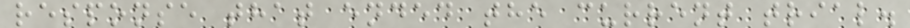response that ended the current trial.
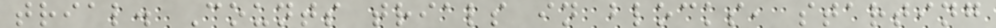trial. Counts trials in blocks, starting
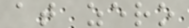at zero
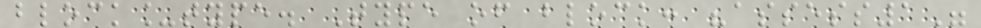block_type. Type of block: "assess1"
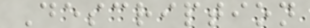Description
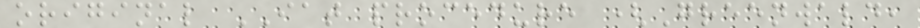original IAT procedure (Greenwald,
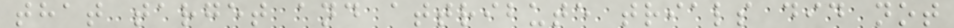that target and attribute trials did not
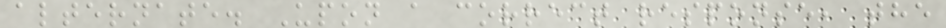alternate. Upon a correct response, the
